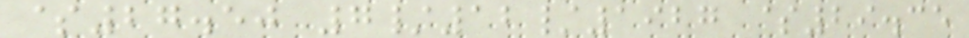$27.50 7/12/1927 $29.35
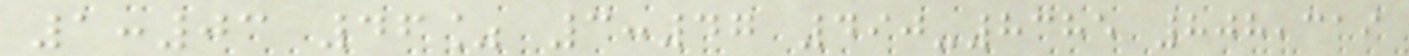1:03 46% 3:47 490-8385 808,319
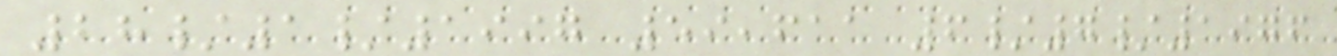28/1/1997 59,611 6/7/1976
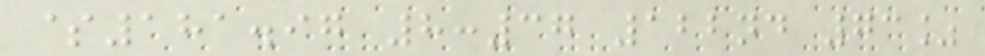$181.97 8:37 122nd 73%
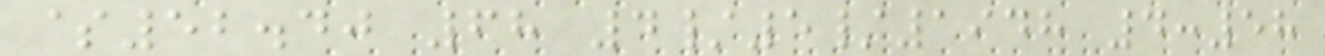$52.40 68 4/5/1948 4:58
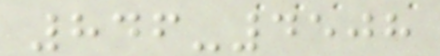846-4508
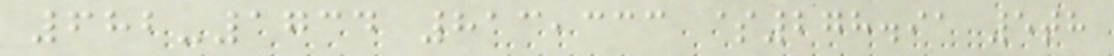682-1734 813,333 $278.91 5th
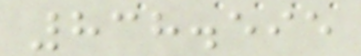838.595
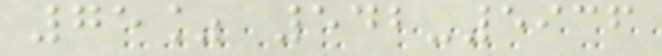75% 542-5936
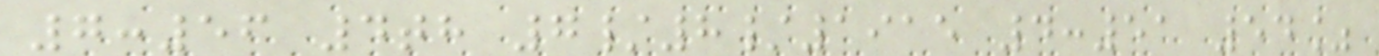7:56 4th 7/8/1915 4:51 54%
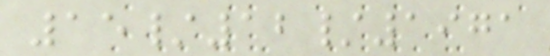15/12/1971
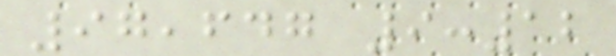97,647 9:12
